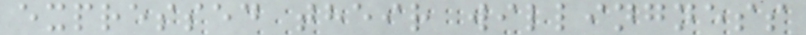expressed their willingness
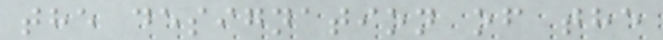the designation of the
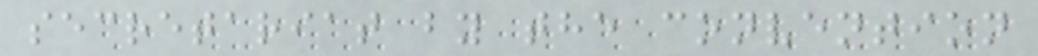secretariat by the convention
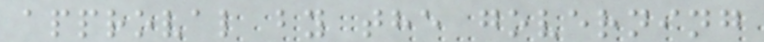approval by the governing
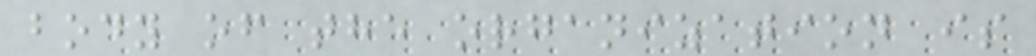body of the organization is
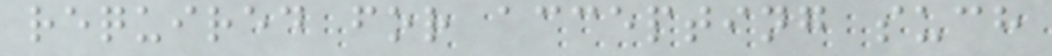required for accepting such
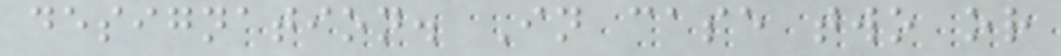designation. In case two or
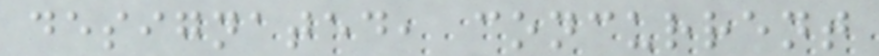designated, concurrent
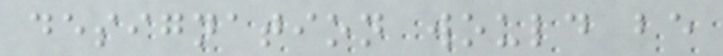designation would be
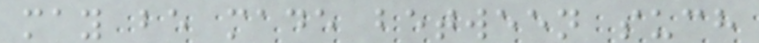may be made between such
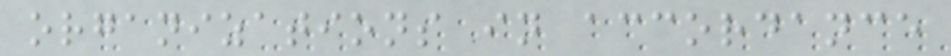organizations in accordance
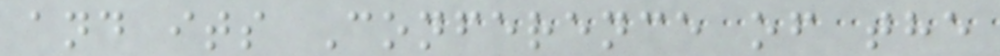and its Conference of the
